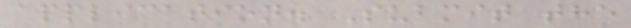application. Submit the
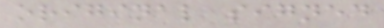original signed
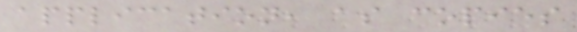application, as copies
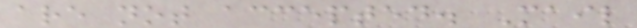are not accepted. Mail
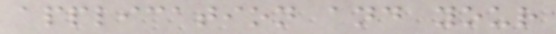application and your
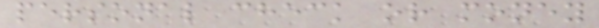personal check or money
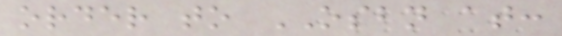order to OSBN at:
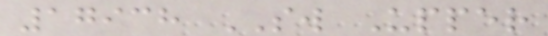17938 SW Upper
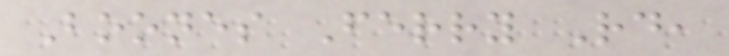Boones Ferry Rd,
